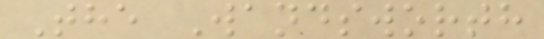The Wandsworth
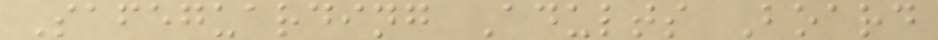Safeguarding Adults Board
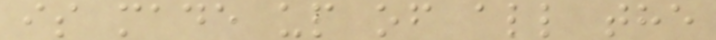is made up of all the
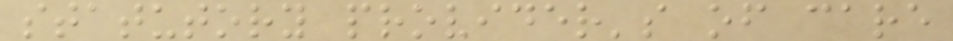statutory provider's of care
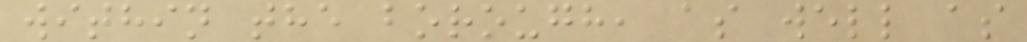within the borough, as well as
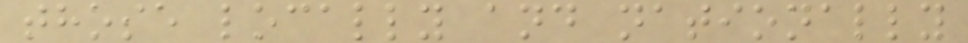those locally and nationally
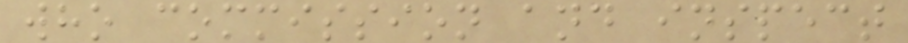who commission and inspect
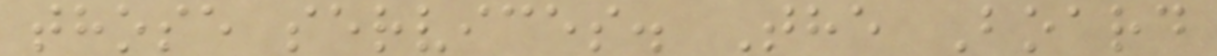those services. The Board
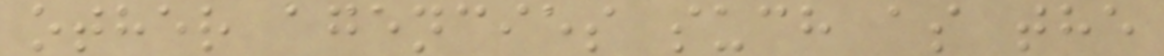other agencies such as the
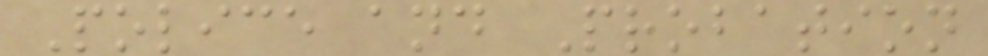Police and Probation
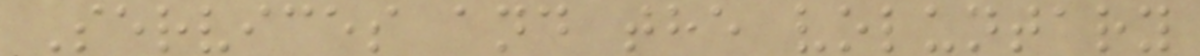Services and the voluntary
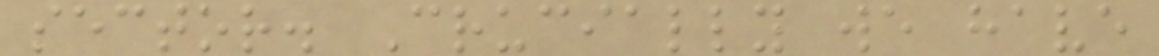sector. Crucially we have
